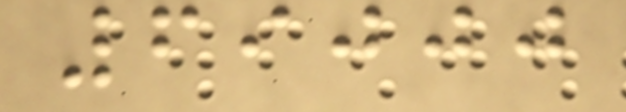69000
